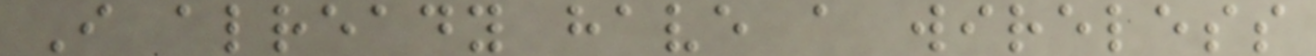I already have a wireless
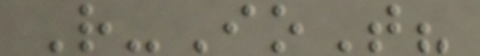R-IoT?
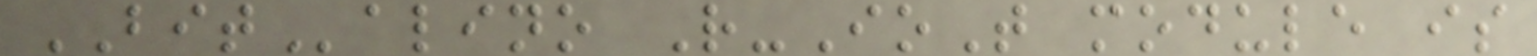BITalino R-IoT module is
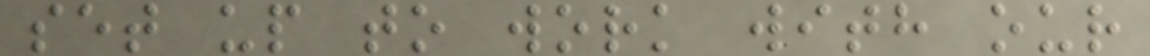set up to work with our
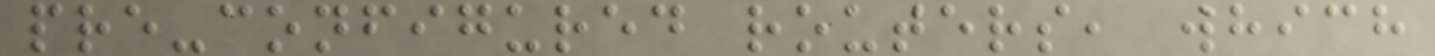pre-configured routers, which
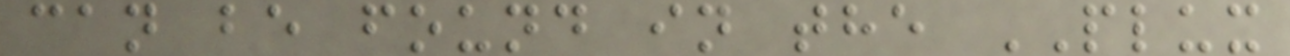can be found in the PLUX
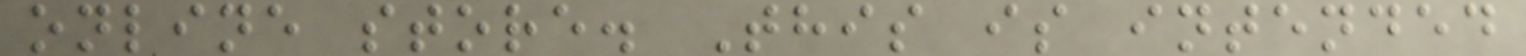online store. This is intended
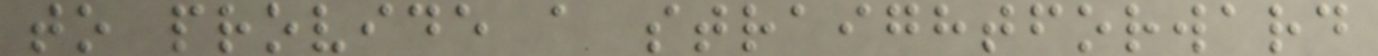to provide a straightforward
